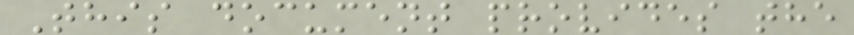This document provides the
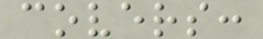covers:
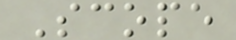Scope
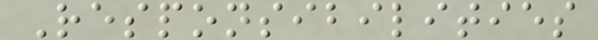Responsibilities
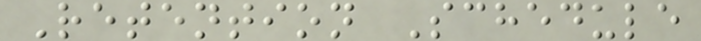Retention Schedule
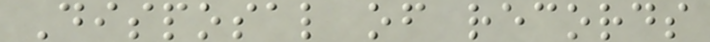Disposal of records
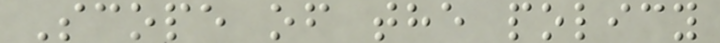Scope of the policy
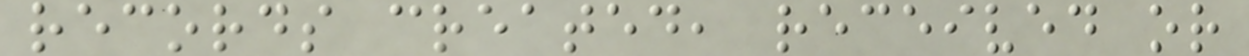records created, received or
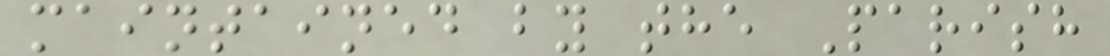maintained by the Parish
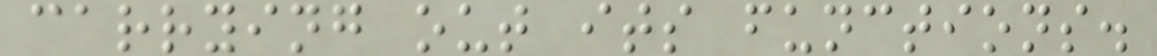carrying out its functions.
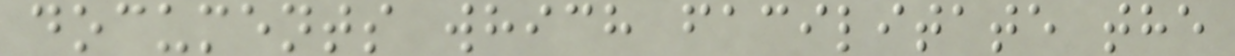documents which facilitate the
